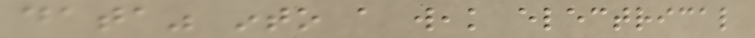data" into a weak electrical
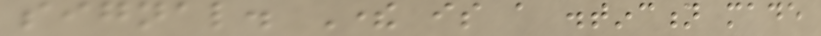signal. There is a distinction made
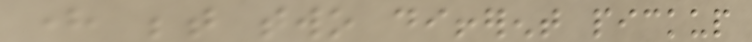here between two different pickup
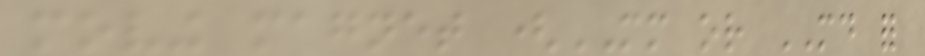moving magnet (MM or MD for
